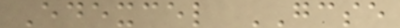Edexcel GCSE
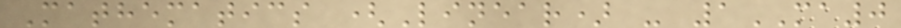Mathematics (Linear) - 1MA0
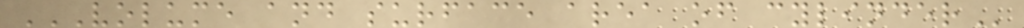VOLUME AND SURFACE AREA OF CYLINDER
